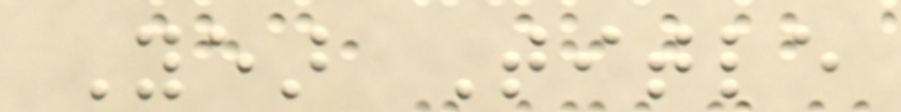Year Title
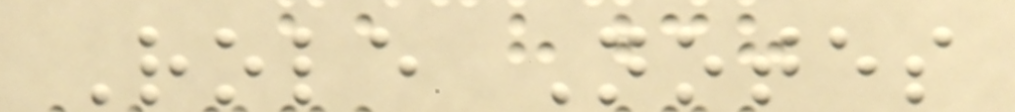Role Notes
